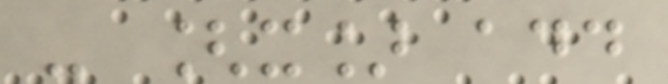- [x] add
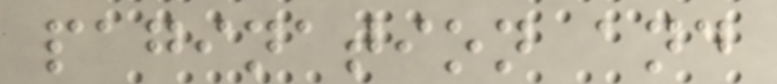pagination and
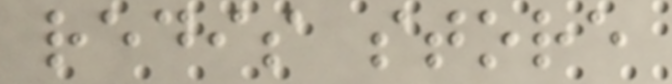redis store
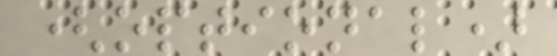(optional)
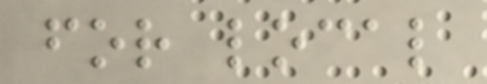for local
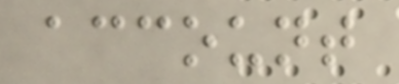account
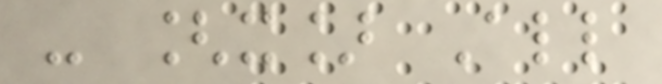- [x] All
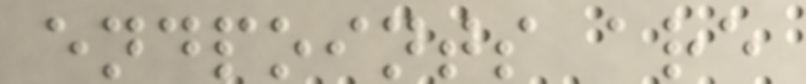endpoints are
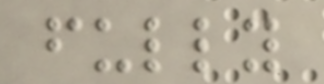fully
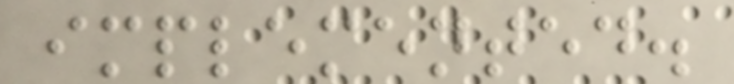implemented.
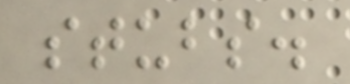stubs.
